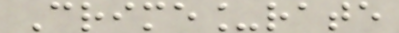Crime_rate
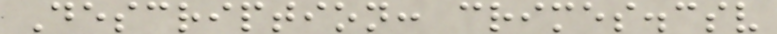Description: crimes.csv
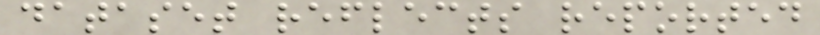dataset reflects reported
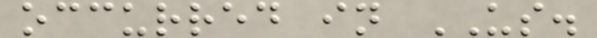occurred in US.
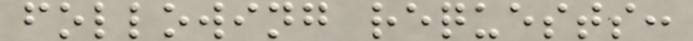following requests:
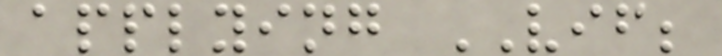applying VIF;
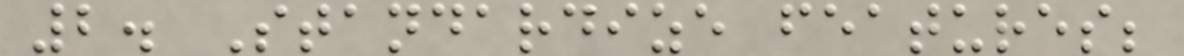2. Standardize features;
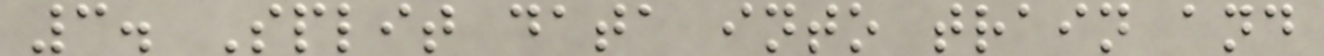3. Split data into train and
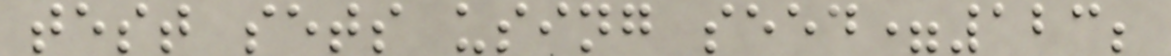test sets using seed=123;
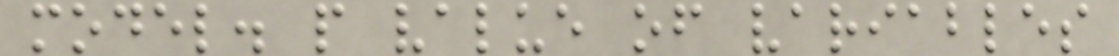model. p value of variables
